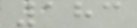183
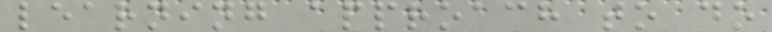learning approach to do
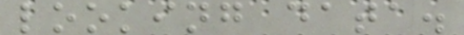looking data.
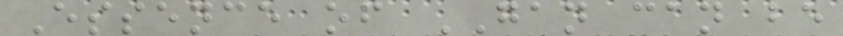Essence of GAN can be
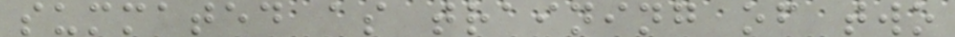summated as training of two
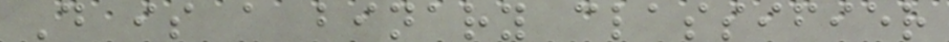D is a binary classifier
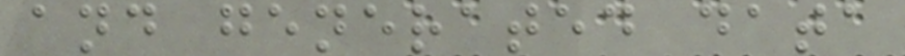and generated data
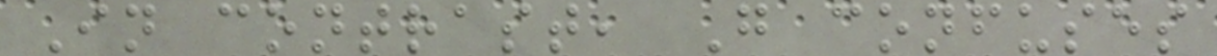In contrast, G confuses
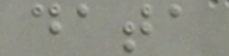data
